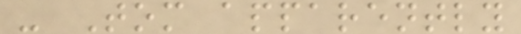- Tom apparently
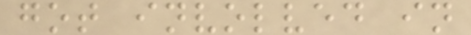got involved in
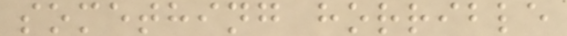something horrible
